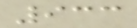933
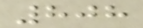808
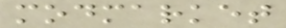modmarket
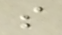s
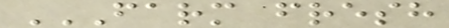FARM FRESH
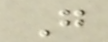G
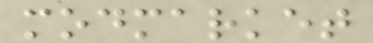modmarket
